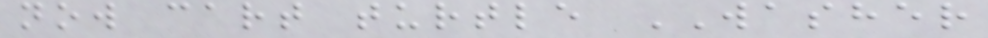now cart turtle WASHER
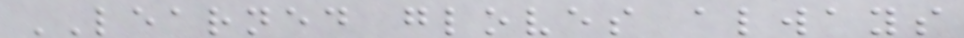LEARNED gloves always
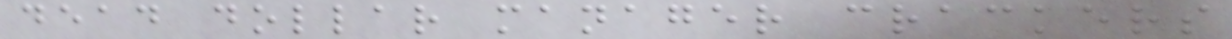dead dollar manager crackers
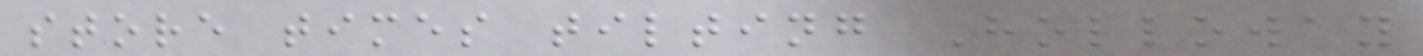store times tilting Holloway
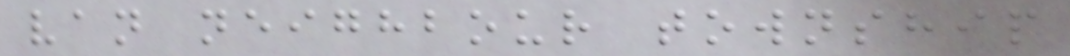van neighbour township
